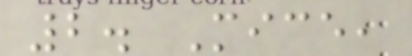2. Mice,
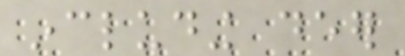including deer
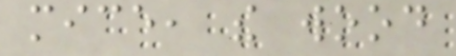mice, the wood
